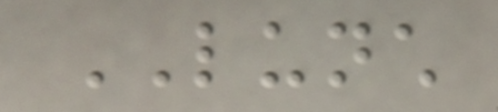LUNCH
